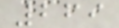269
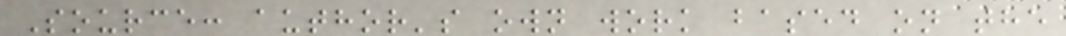Source: author's own work based on the
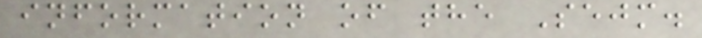information of the Sejm.
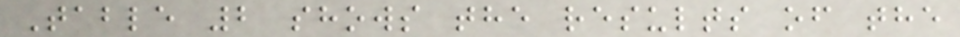Table 2 shows the results of the
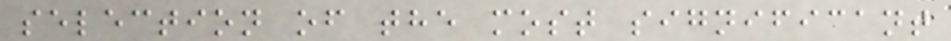selection of the most significant
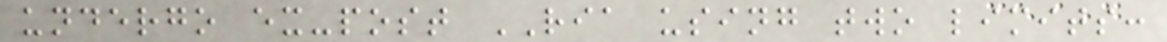undergo ex-post RIA using two limits:
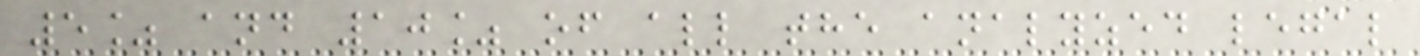5% and 10% of all the analyzed legal
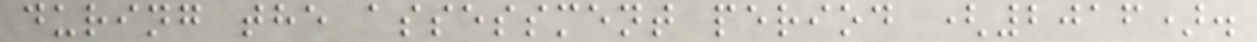during the assessment period (2016).
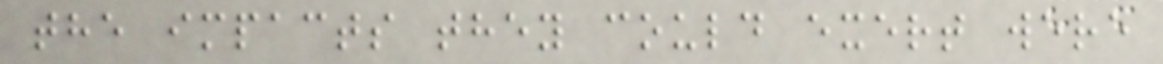the impacts they could exert were
